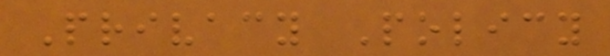Privacy Policy
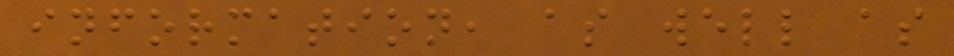information, as well as
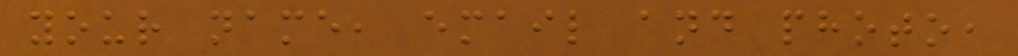your name, email and photo,
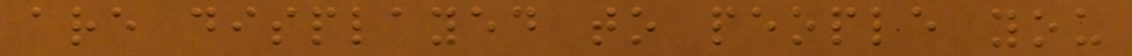are displayed to people you
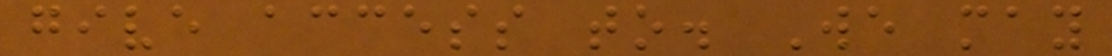give access to. We may
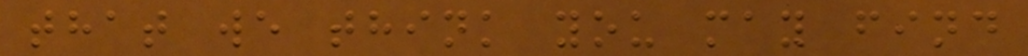that we think you may find
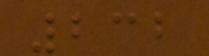232
